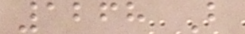1268 B
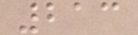213
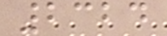2324
